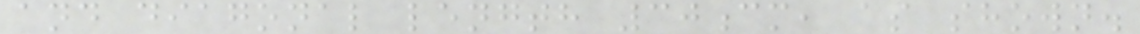and diagonal length 30cm, as shown.
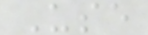Use
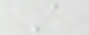A
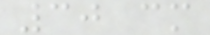30 cm
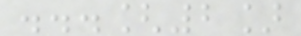...[2]
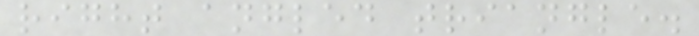right angled triangle.
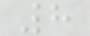8
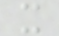x
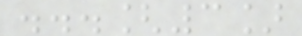...[3]
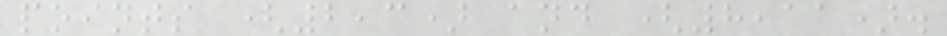points (2,3) and (8,11).
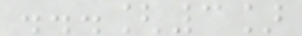...[3]
